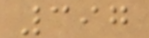397
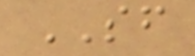SF
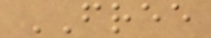FREE
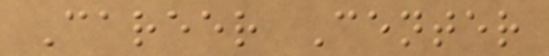Career Center
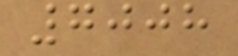7008
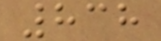838
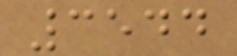3544
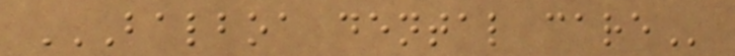BALBOA DENTAL CARE
